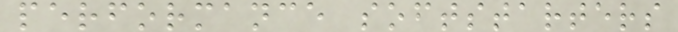performance softstarters
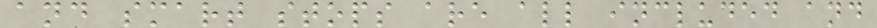and smart stops are all included and
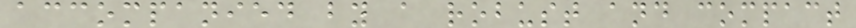accompanied by a robust and compact
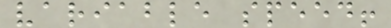variable speed!
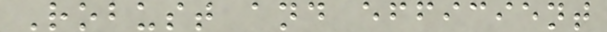Robust and efficient
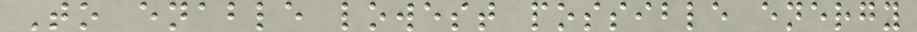To enable lowest possible energy
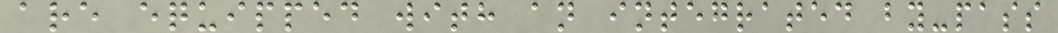are equipped with an integrated by-pass
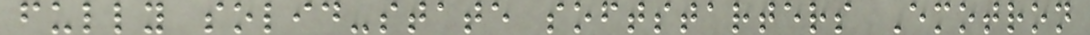fully solid-state softstarters Emotron
